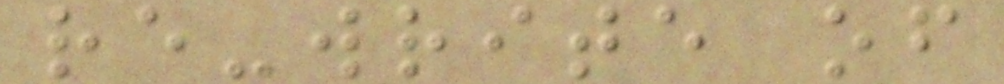re-write of
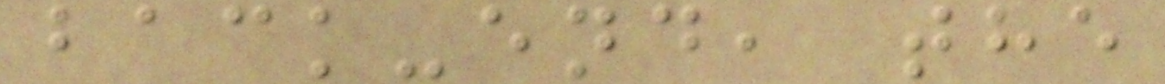back-end, the
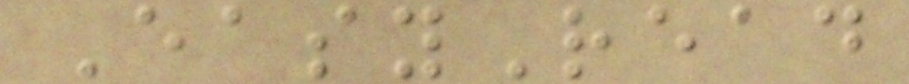EasyRead
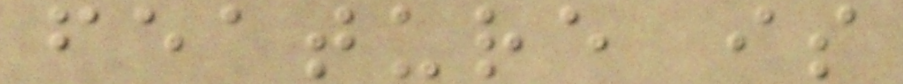feature is
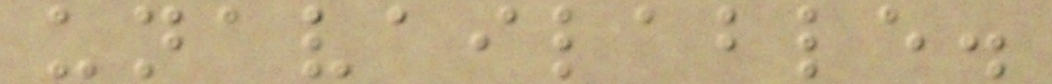unavailable.
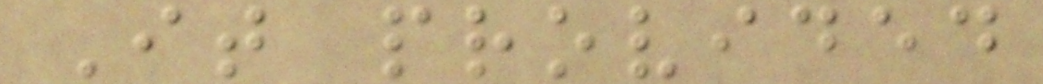It provided
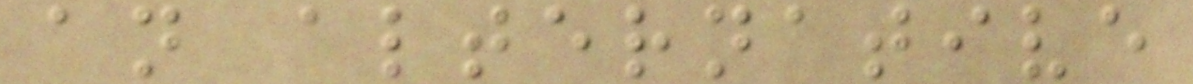an alternative
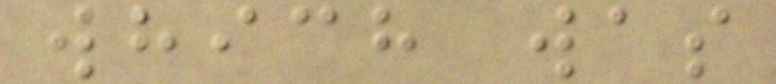which was
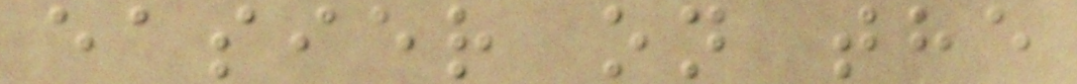easier on the
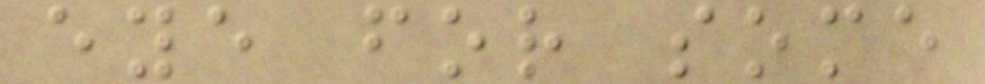eye for some
